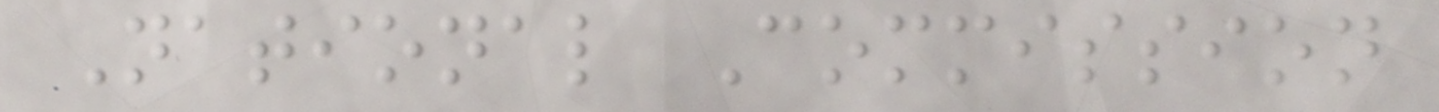National Commission
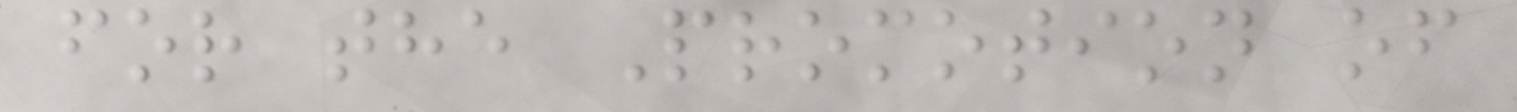for the Promotion of
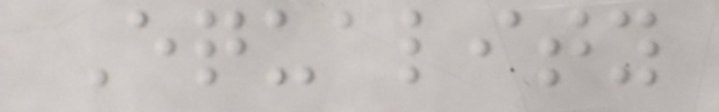Equality
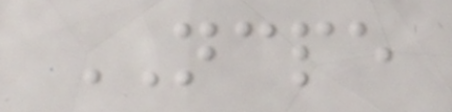NCPE
